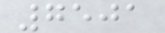7501
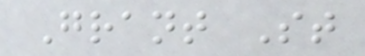Grant St
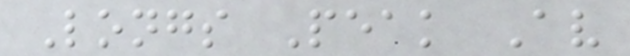Longs Peak Av
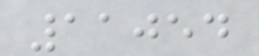11054
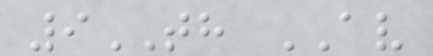9TH AV
